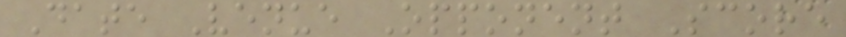Date Venue Opponent Score
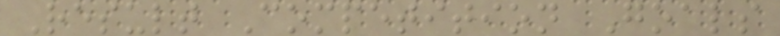Result Competition Goals
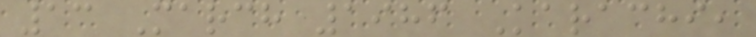13 March 1986 Karachi,
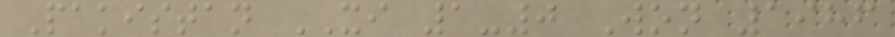Pakistan XI 1-0 Won 1986
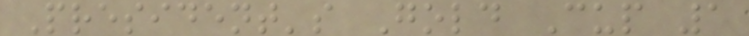President's Gold Cup 1
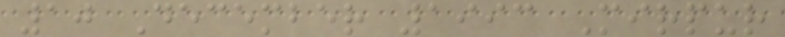10 December 1993 Mirpur
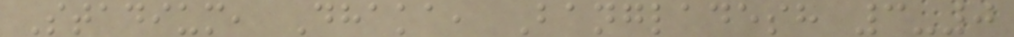Stadium, Dhaka, Bangladesh 3-0
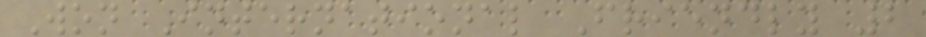Won International Friendly 2
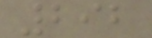292
